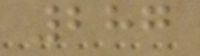287
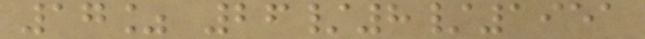17% 26/8/1951
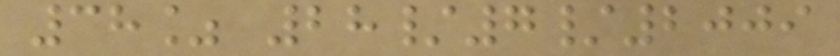38% 28/7/2009
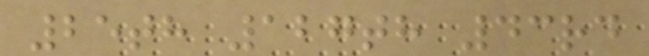25th 127th 43rd
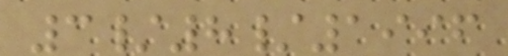3/8/1996
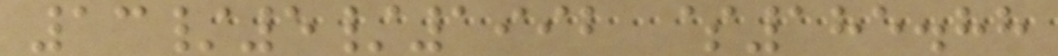13/5/1992 $185.88
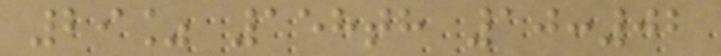29% 158th 10:02
